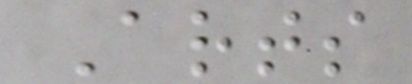Arts
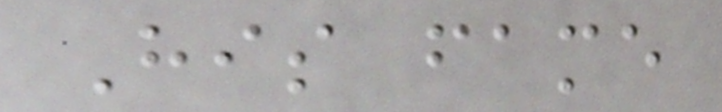His fame
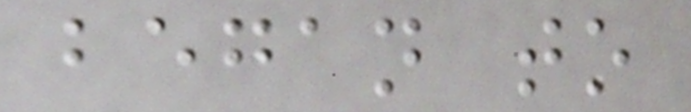began to
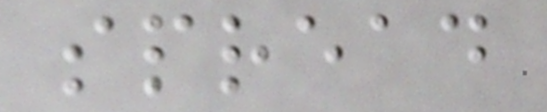spread
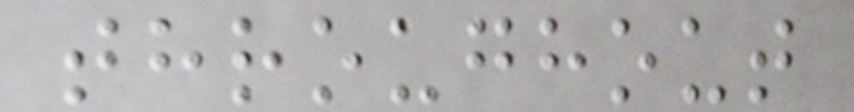throughout
